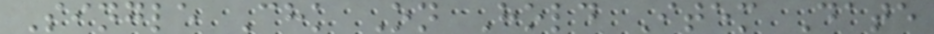Single Chk On Hold Item Date
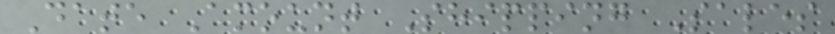Date Amount Shipping Sales
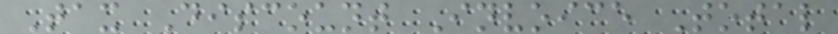Tax Discount Invoice Total
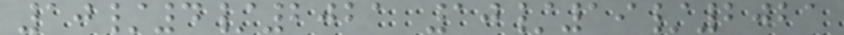10/4/2021 10/19/2021
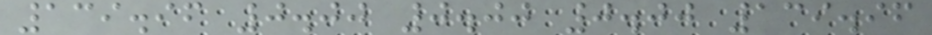139.96 0.00 0.00 0.00 139.96
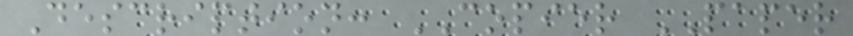Description: COPIER PAPER
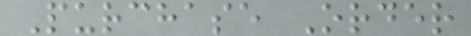Purchase Order
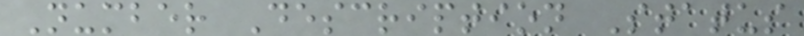Number Description Status
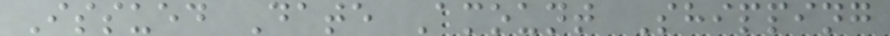Issued Date Amount Shipping
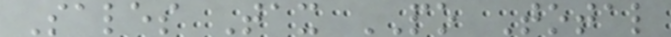Sales Tax PO Total
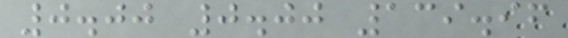0.00 0.00 139.96
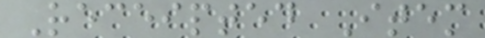Receipted Item
